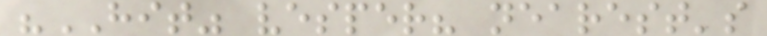"HIT" vesper? nearest's
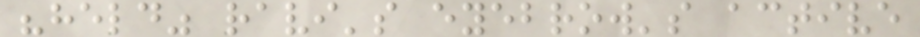"held" ravi's eyebrow's active
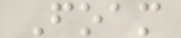Foam
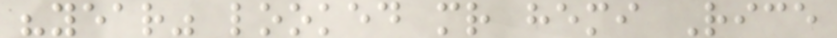"year" looked mr hemi Rice
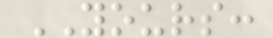YOURS:
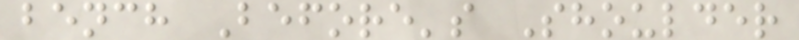bench Before's Shoulder
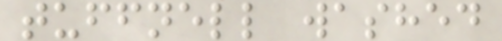tuffnell washed
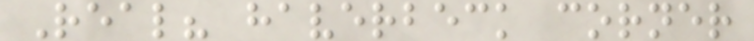Real? haverbeck corner
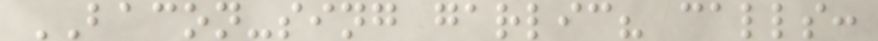BACON-sing garlic? calls:
